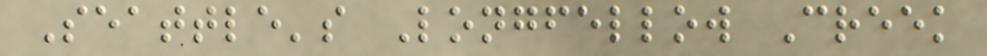Seattle's Longfellow Creek
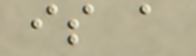is a
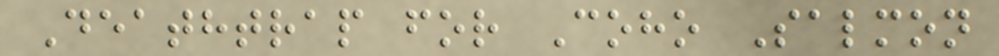Deathtrap for Coho Salmon
